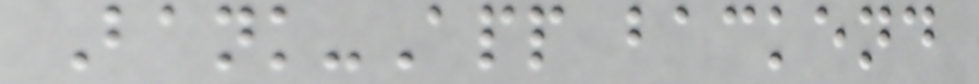Bank-App backend
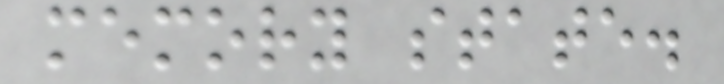memory state.
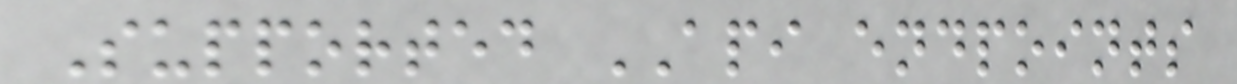Supported API endpoints
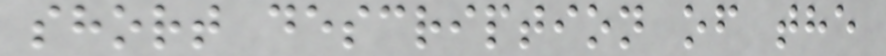short description of the
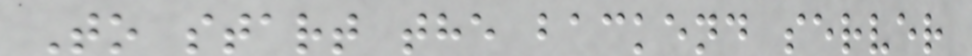To start the backend server
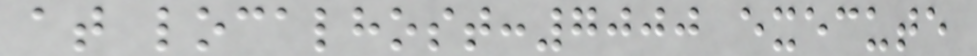at localhost:7000 execute
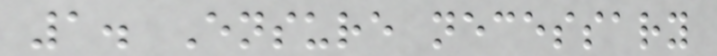1. Ensure necessary
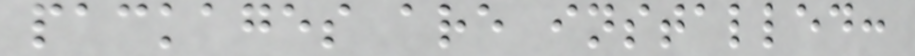packages are installed:
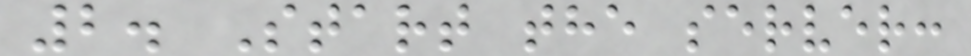2. Start the server:
